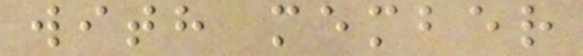with member
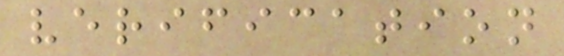verification
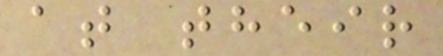at their
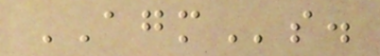AGMs.
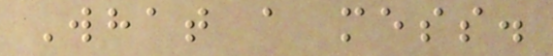What a mess.
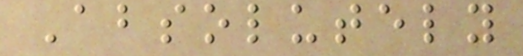Absolutely
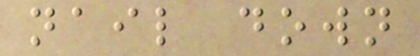nail down
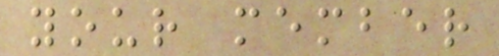your member
